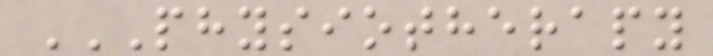PHYSIOTHERAPY
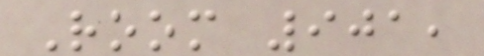Room 901,
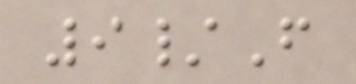9/F
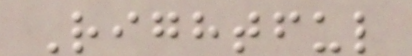Rightful
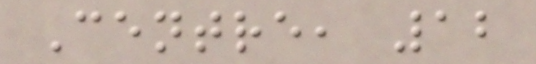Centre, 12
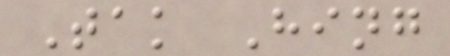Tak Hing
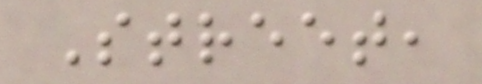Street,
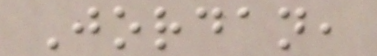Jordan,
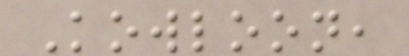Kowloon,
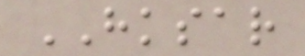HKSAR
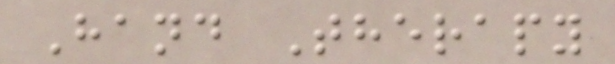Hand Therapy
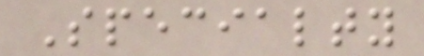Specialty
